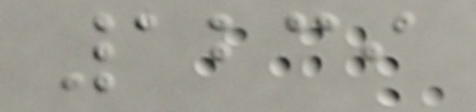1239
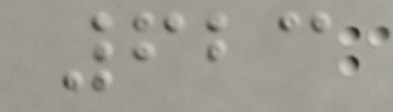623
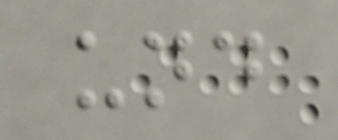und
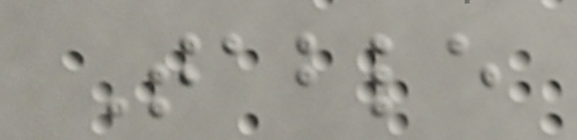Table
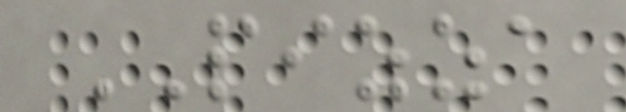PIZZA
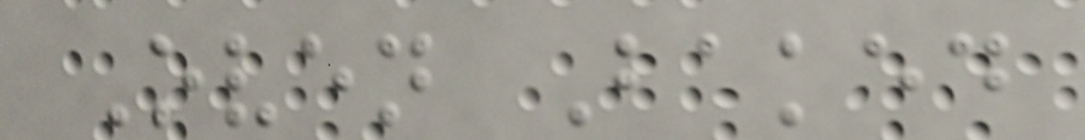Oven Baked
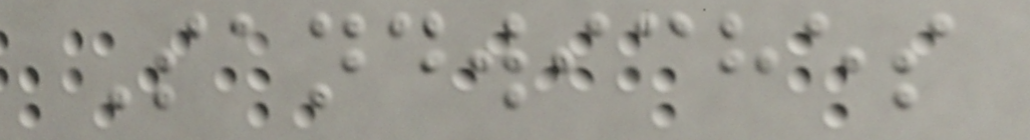Sandwiches
